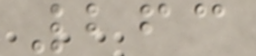263
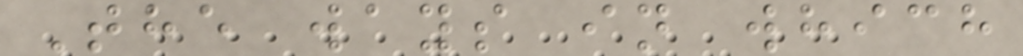The ways in which
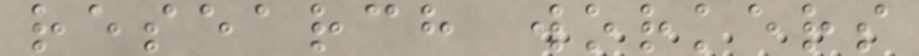research workers
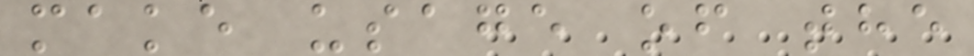make usage of the
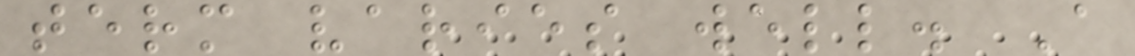term varies well. A
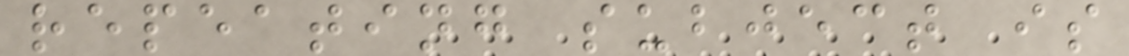repeating subject is
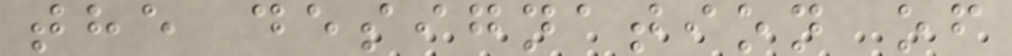the designation of
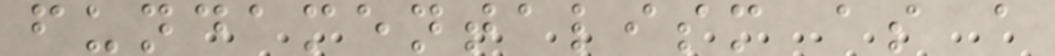fundamentalism as a
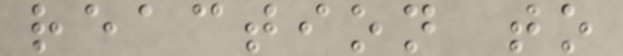reaction to
